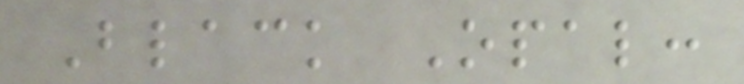Black Opal:
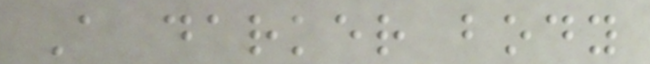A darker body
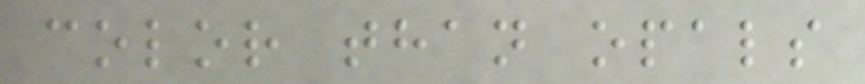color than opals
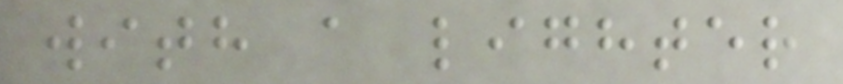with a lighter
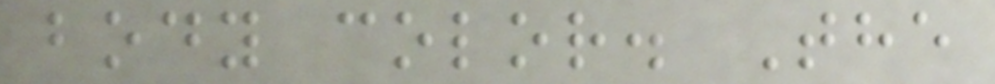body color. The
